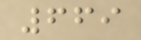669
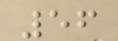56
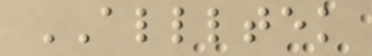ALLLTEK
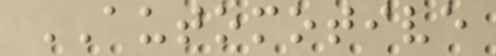AUTOMOTIVE
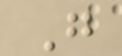G
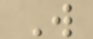W
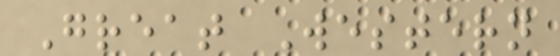Great Western
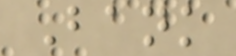Bank
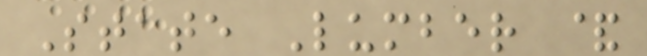State Lumber &
